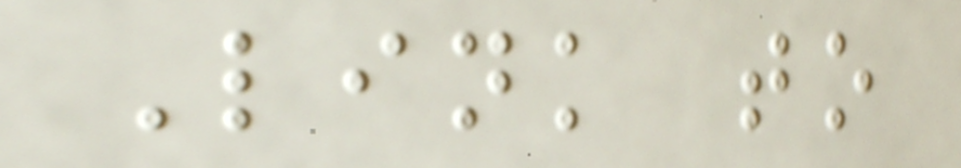Link to
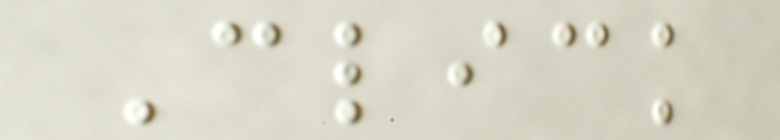Click
